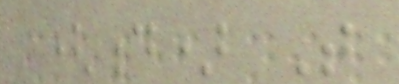(d) That
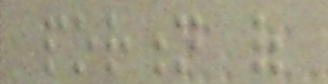portion of
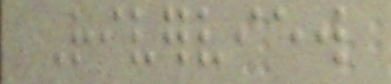Riverview
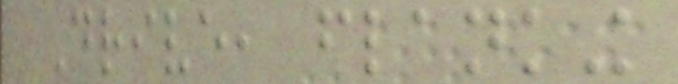Drive, flanking
